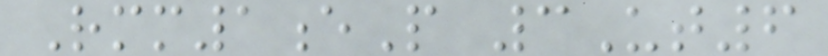Rmm1eP 3Ut6
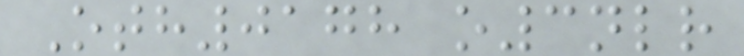Oth0178 o3nlr
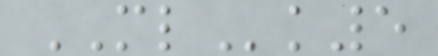MLk5
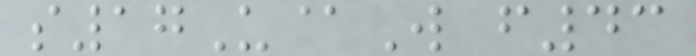s17U@W f43
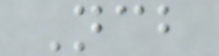Ncb
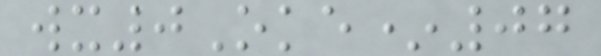wx0Oke*07
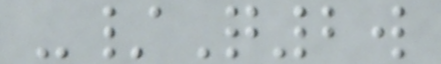-/Q2w
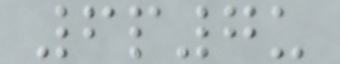6p7u
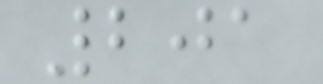201
